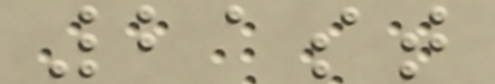21st
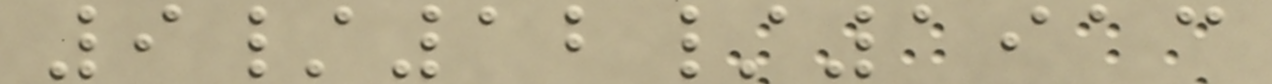9/12/1913
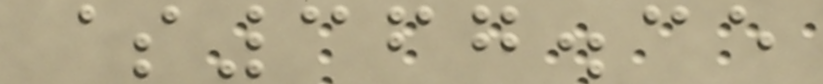$367.35
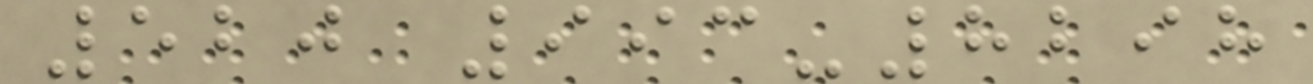520 993-8298
